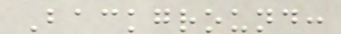Background:
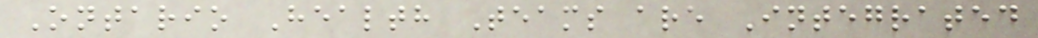Ontario Health Teams are Integrated
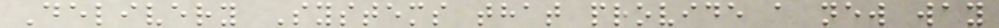Delivery Systems that provide a new way
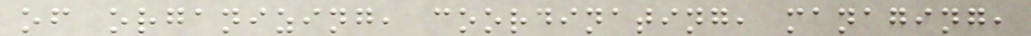of organizing, coordinating, managing,
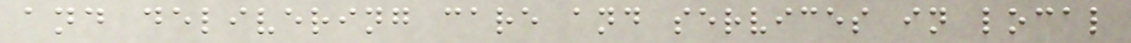and delivering care and services in local
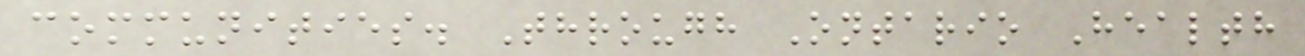communities. Through Ontario Health
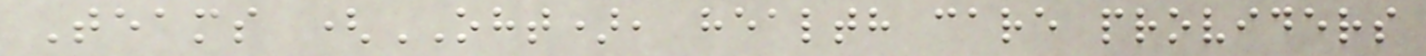Teams (OHT), health care providers
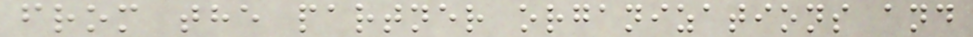from the partner organizations and
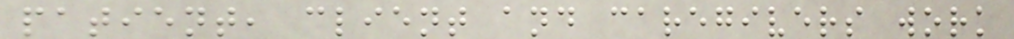patient, client and caregivers work
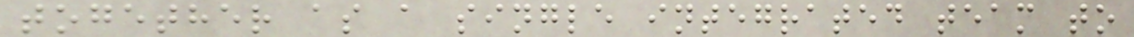together as a single integrated team to
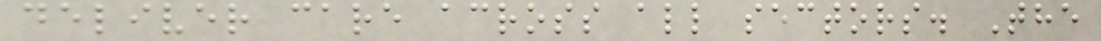deliver care across all sectors. The
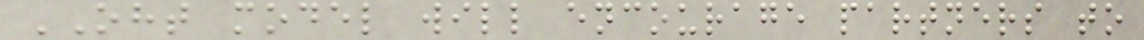OHT model will encourage partners to
